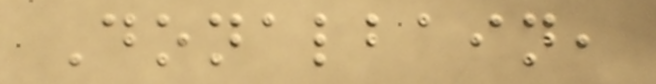Donalbain,
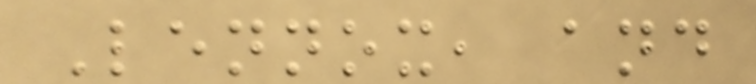Lennox, and
